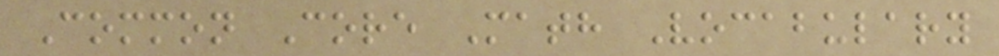Common Core Math Vocabulary
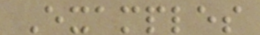Examples
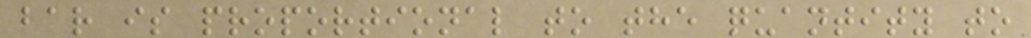bar is proportional to the quantity to
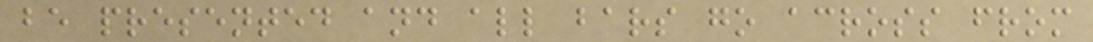be presented and all bars go across from
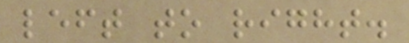left to right.
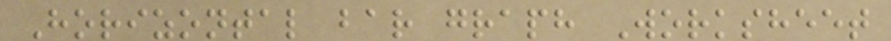Horizontal bar graph Worksheet
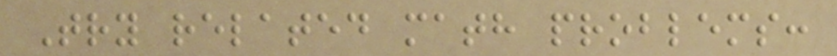Try related math problems:
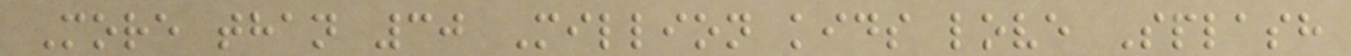More than 30 Million kids love Splash
